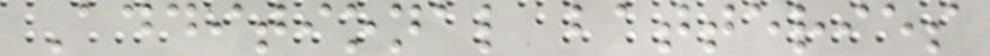Additional batteries
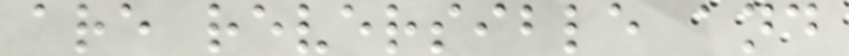are reversible and
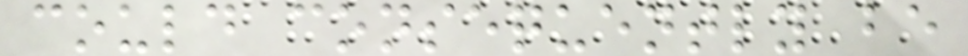could consequently be
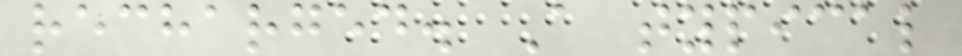recharged. A typical
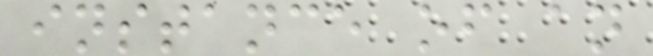instance of an
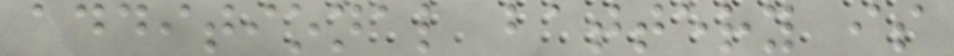additional battery is
